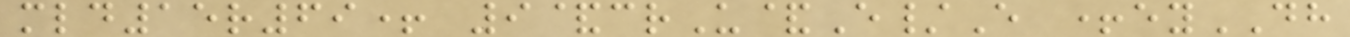mld15r69+ 9&crU&E/E +eyDH
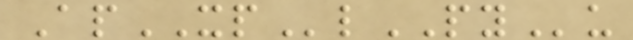ApXPlPYu
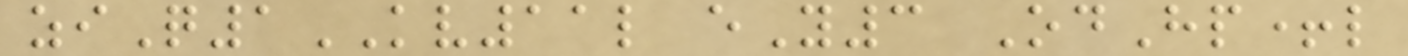ziQ1KV11l eY3 OdHp+l
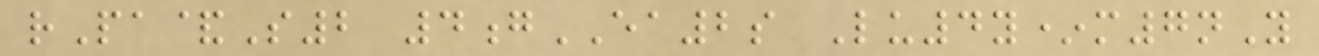rPa&S2 4gEA2s Lu4y*m7nY
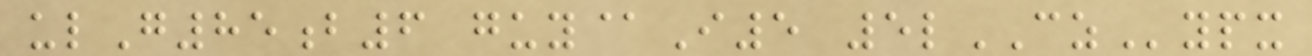ulG85b6 guy@I5 5lCZypx
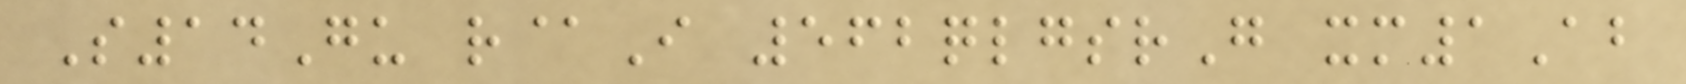S14Gu r@I 562qlgsrG xm1Ab
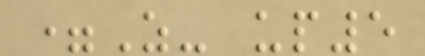=Z- up5
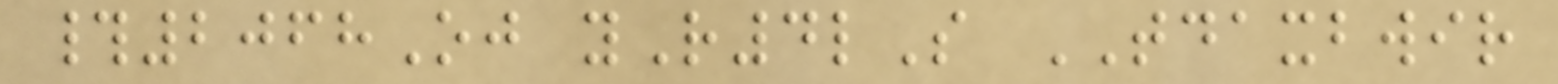#2068Oj yR4lS TDAXBWIR
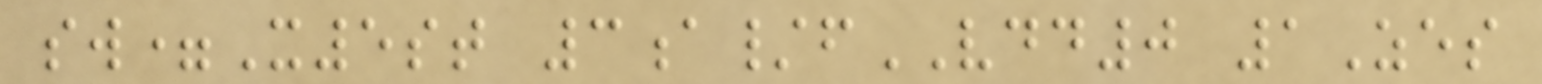sw=X5st 3a/fVDD0 1Zes
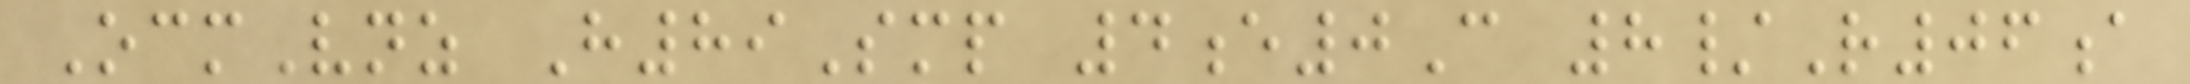OcmVnz H89Smp 4e0C 8/R06a
